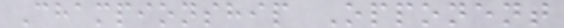Championship Opponent
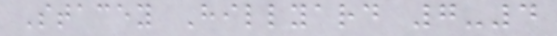Stacey Hillyard 7-4
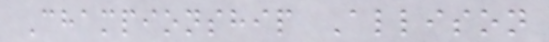Championship Allison
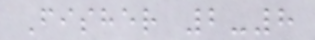Fisher 2-8
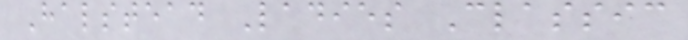Halstead Ladies Classic
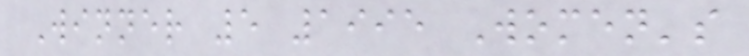Winner 5 1995 Women's
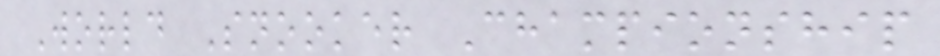World Snooker Championship
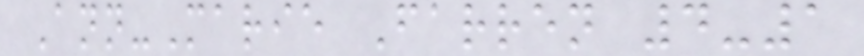Ann-Marie Farren 4-1
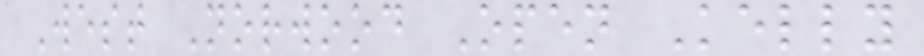West Norwood Open Kelly
